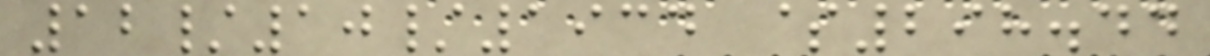12/10/1934 $298.44
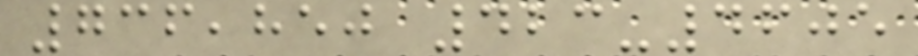736,850 423-4605
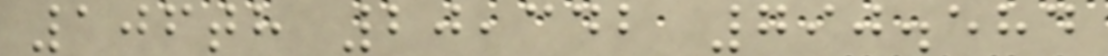106th 20,342 790.584
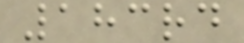183rd
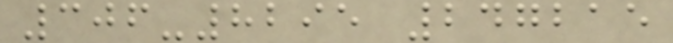306-8295 247215
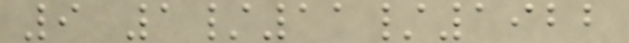9 1/11/1922
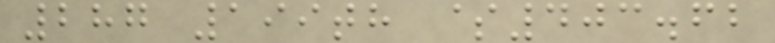287 199th $403.62
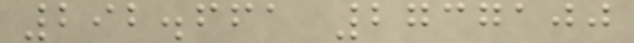292.661 2737100
